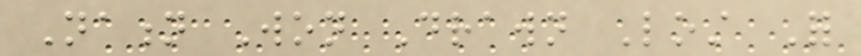Nation Won Drawn Lost For
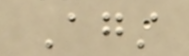Against
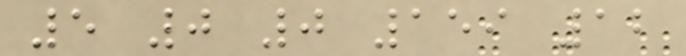5 0 0 159 12
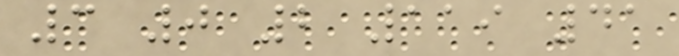3 0 2 119 41
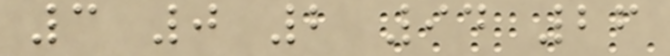3 0 2 94 26
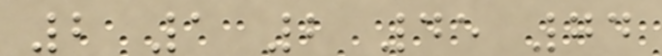2 1 2 45 74
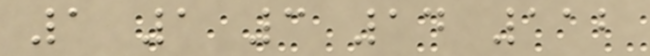1 1 3 14 112
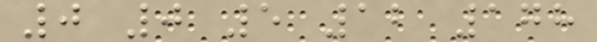0 0 5 12 178
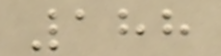188
